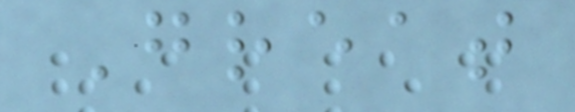Great
